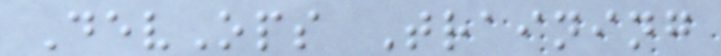DevOps Training
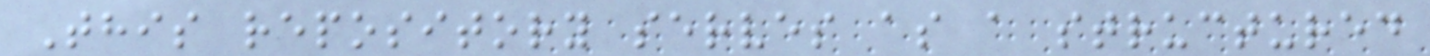This repository serves as a structured
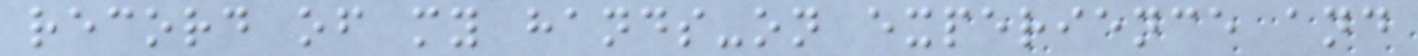record of my hands-on experience and
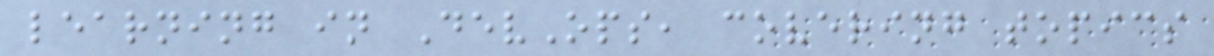learning in DevOps, covering topics
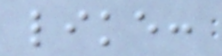like:
